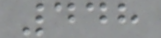448
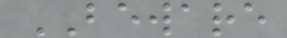BEWARE
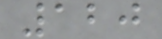120
